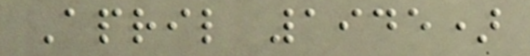April 1945)
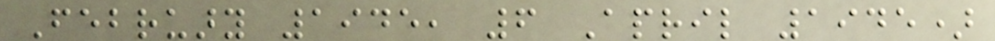February 1945, 6 April 1945)
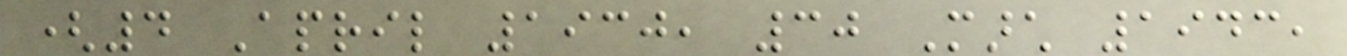(4 April 1930, 30 March 1943,
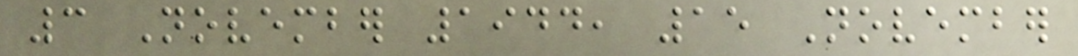3 November 1944, 15 November
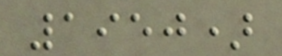1950)
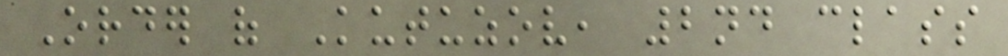Order of Kutuzov, 2nd class
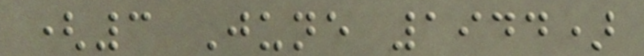(3 June 1944)
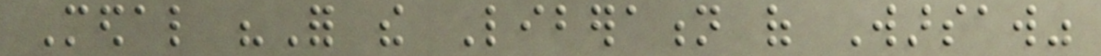Medal "For the Liberation of Warsaw"
